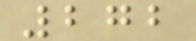272
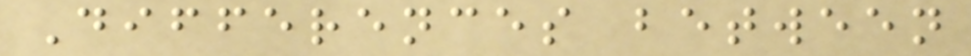Differences between
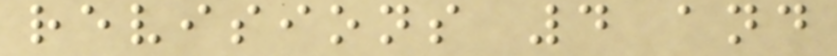revisions 4 and
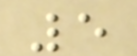5
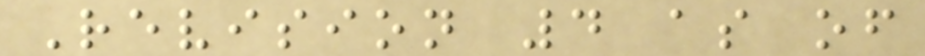Revision 4 as of
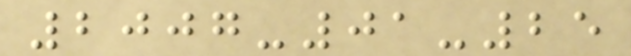2007-01-25
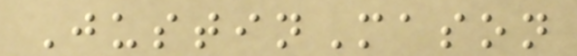JustinMason
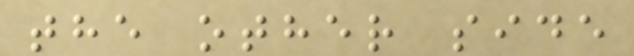the other side
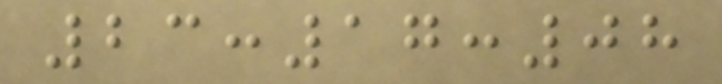23:17:08
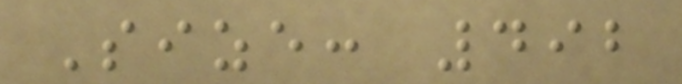Size: 492
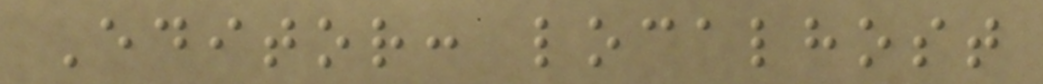Editor: localhost
